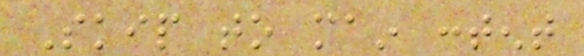Skip to main content
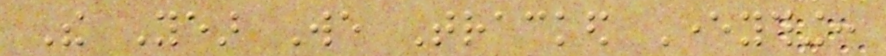The Year We Tracked Everything:
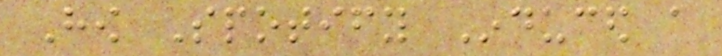How Spotify Induced a
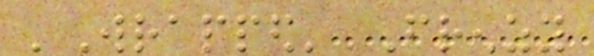'Wrapped' Frenzy
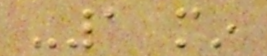-1 min
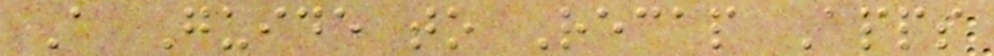A Guide to Recap Apps
